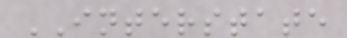INTERSTATE
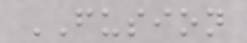FUSION
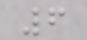6
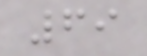69
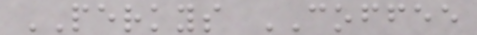PERKYS COFFEE
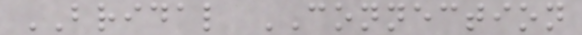BRIDAL CONNECTION
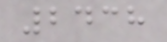2438
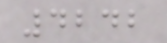4242
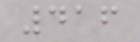416
